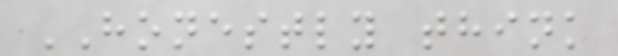HONESTLY think
